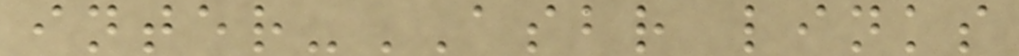inter-ASBR links
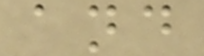and
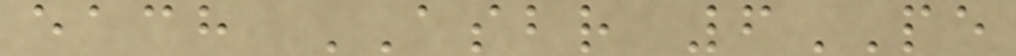each ASBR 6PE
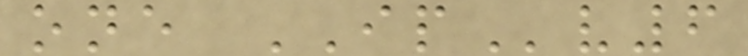one IPv6
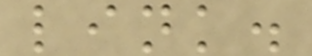link.
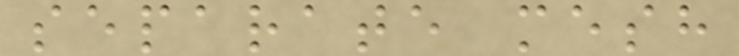separate mesh
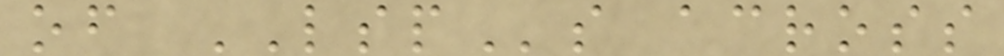of LSPs across
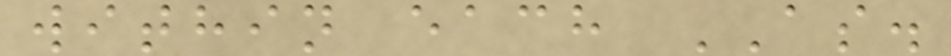within each AS.
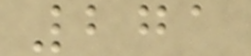271
